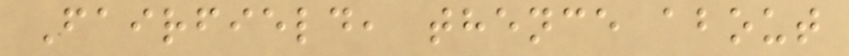Fairfield, thence about
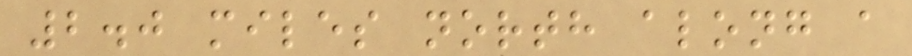2.0 miles north along a
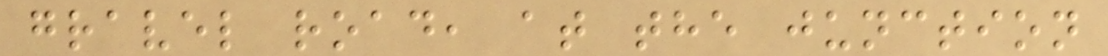gravel road, at the junction
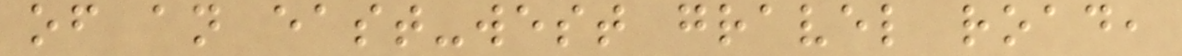of an east-west gravel road,
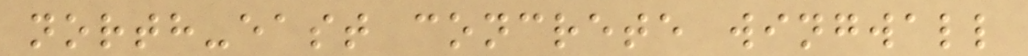north-east concrete wingwall
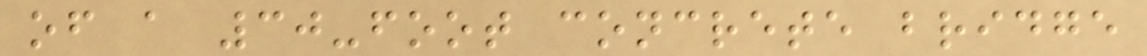of a 30-foot concrete bridge
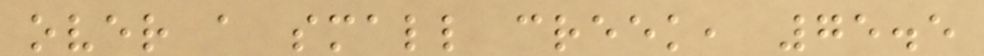over a small creek, 75.5
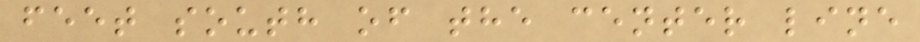feet south of the center line
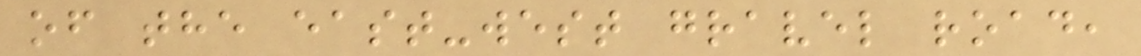of the east-west gravel road,
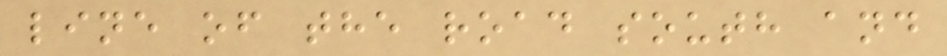line of the road south and
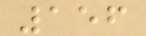156
